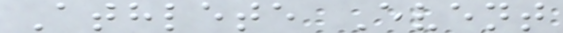Athlete Event
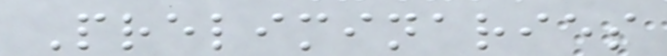Preliminaries
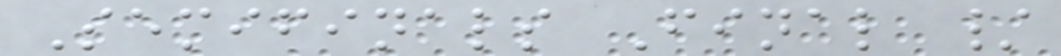Semifinals Final /
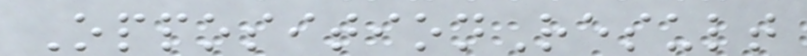OppositionResult
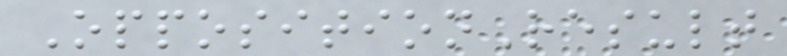OppositionResult
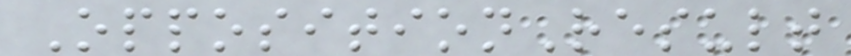OppositionResult
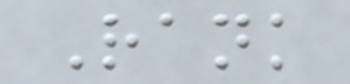Rank
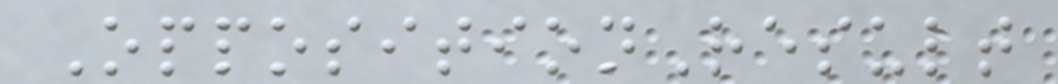OppositionResult
